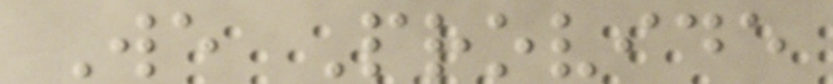We Provide
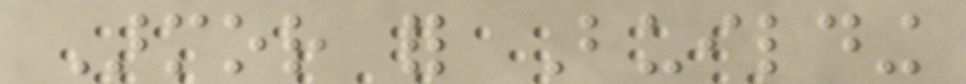Armor for Building
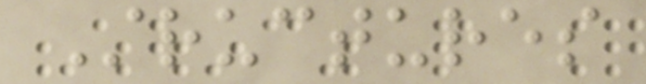Structures
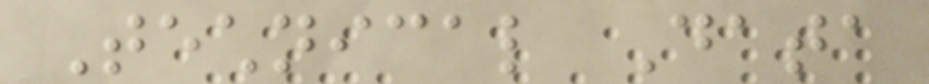Technical Data
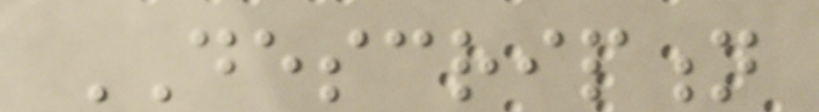DESCRIPTION
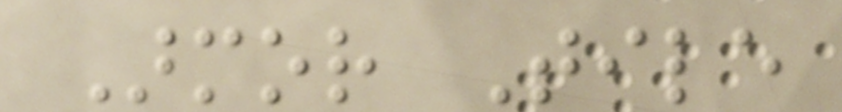Armor Tile
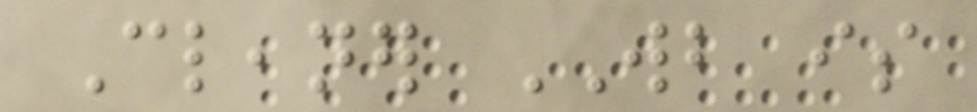Cleaner WB is
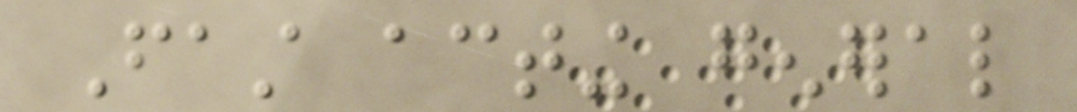Fast acting general
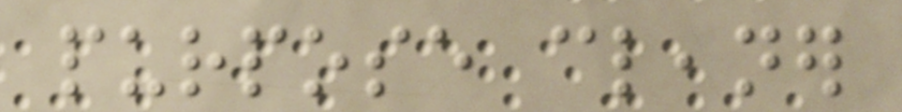purpose cleaner
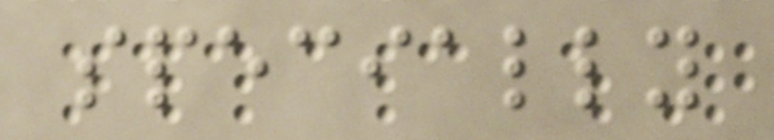specially
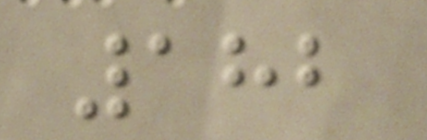182
